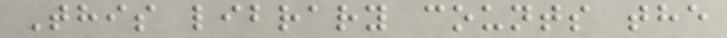This library counts the
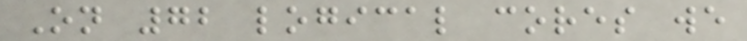On 72 logical cores we
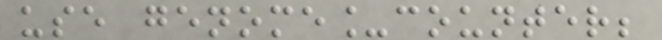use genome_counter;
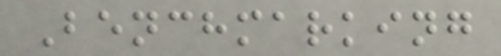Benchmarking
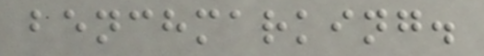benchmarking.
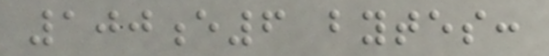100e6 bytes:
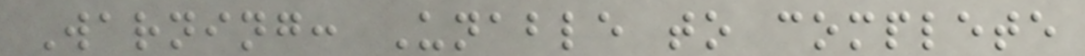Warning: Unable to complete
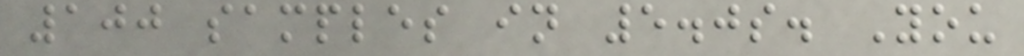100 samples in 5.0s. You
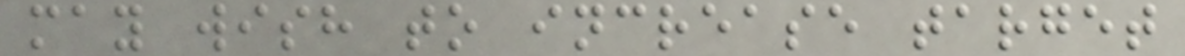may wish to increase target
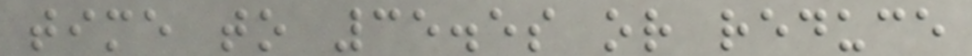time to 35.5s or reduce
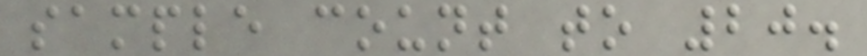sample count to 20.
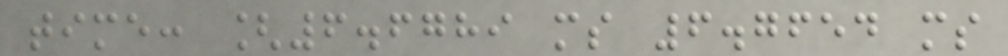time: [6.6789 ms 6.7654 ms
